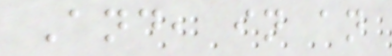And, in an
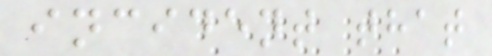incident that
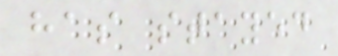has stayed
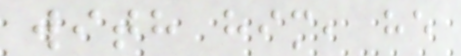with him, he
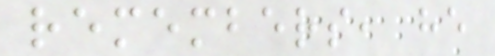remembers, he
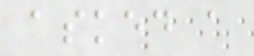asked a
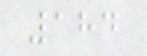184
